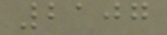2107
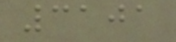3101
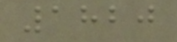1820
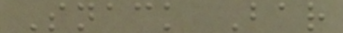Snack Bar
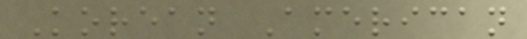Korean American
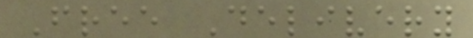Free Delivery
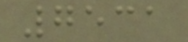7531
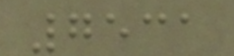7531
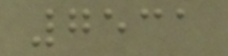7531
